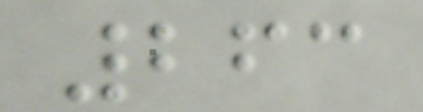263
